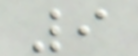9
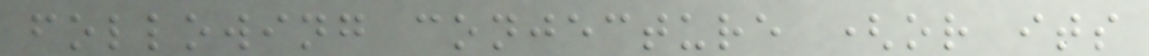following conjecture (or its
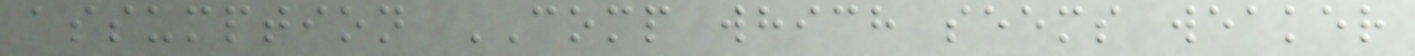assumption COMP which seems weaker
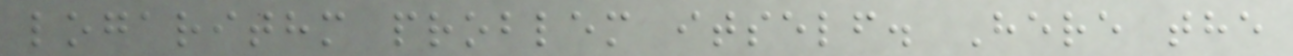logarithm problem itself. Here the
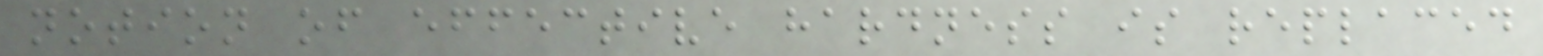notion of effective hardness is replaced
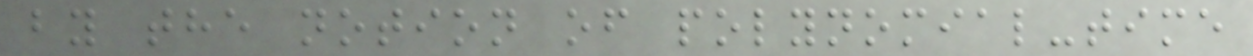by the notion of polynomial-time
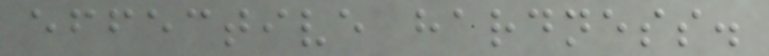effective hardness.
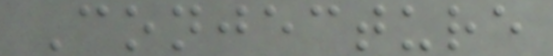Conjecture
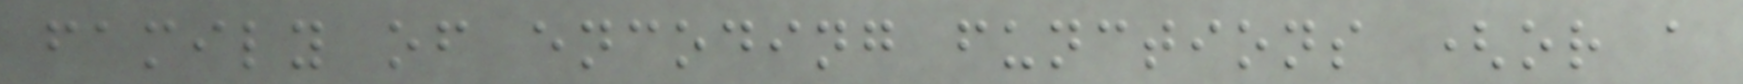family of encoding functions (or a
